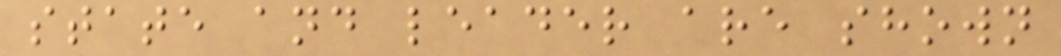state and leader are shown
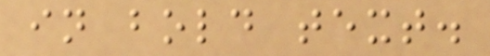in bold text.
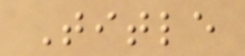Title
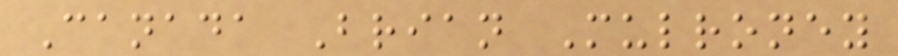Canada Brian Mulroney
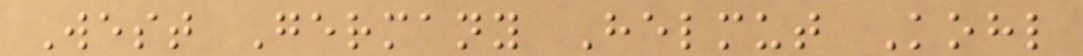West Germany Helmut Kohl
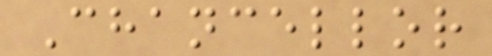Chancellor
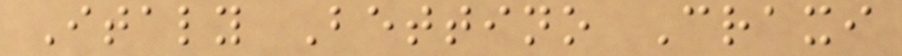Italy Bettino Craxi
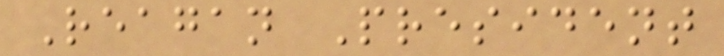Reagan President
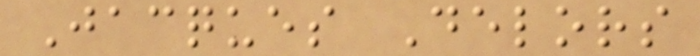Jacques Delors
